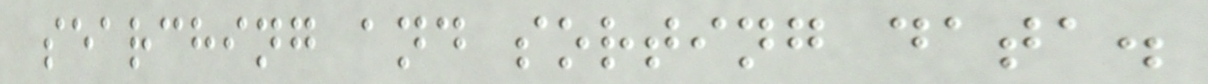searching and sorting data.
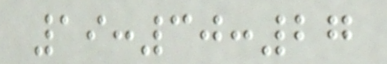19:30:27
